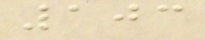103
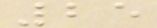25
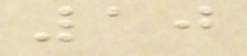10
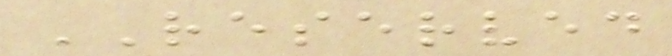RESERVED
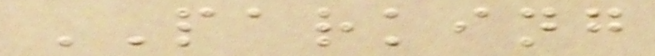PARKING
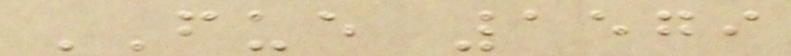FUE 1579
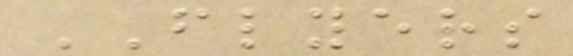FLYERS
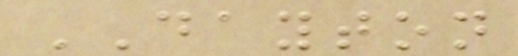DAYTON
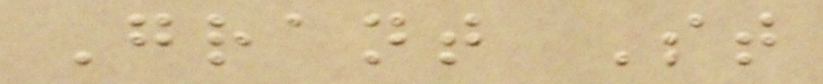Grant St
